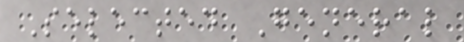Selected General
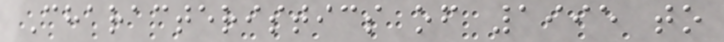Characteristics of 1995 to
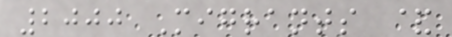2000 Migrants &
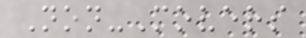Non-Movers
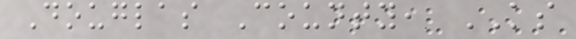Douglas County, KS
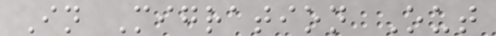In Migration Out
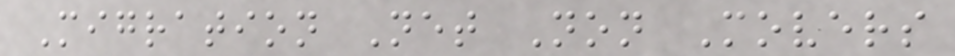Migration Net Non Movers
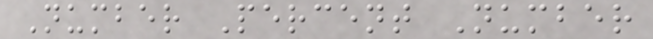Number Percent Number
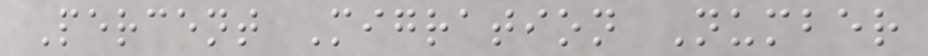Percent Migration Number
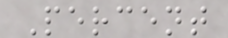Percent
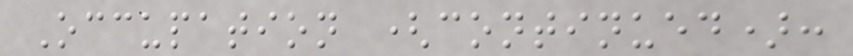Occupation (continued):
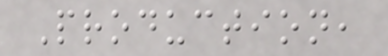Production,
